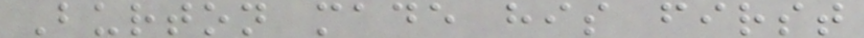Burton made his first
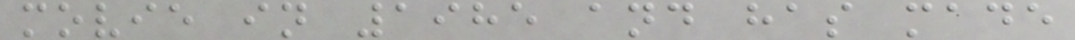movie in 1985 and has made
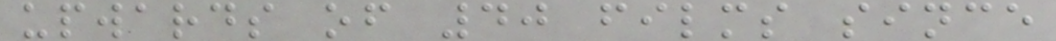upwards of 40 films since
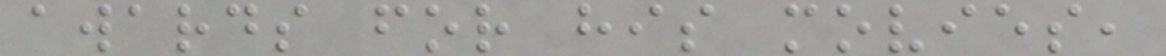awards for his movies,
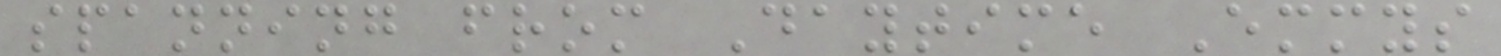spanning from Daytime Emmys
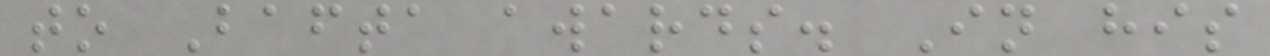to Bafta awards. In his
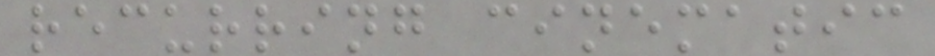recurring cinematic
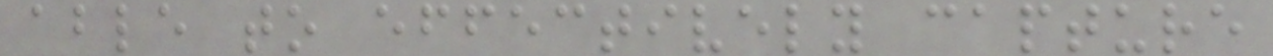able to effectively capture
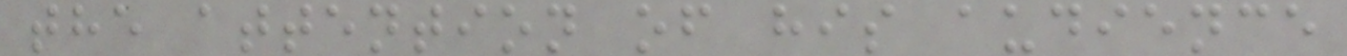the attention of his audience
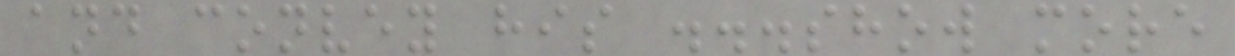and convey his ...show more
